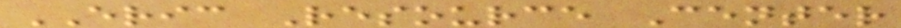ERIC Resource Center
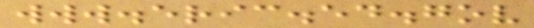www.eric.ed.gov
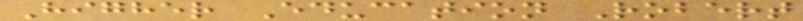Higher Education Robert
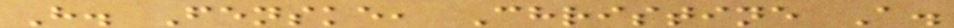H. Fenske, Christine A.
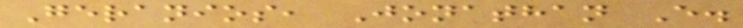Geranios, Jonathan E.
